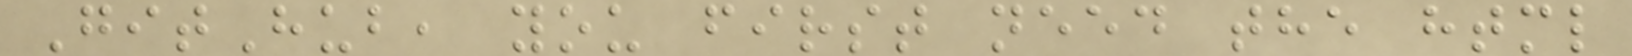GitHub, you first need the html
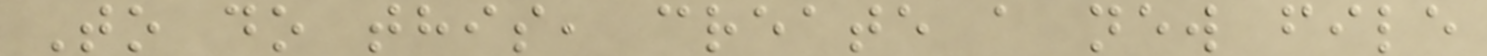To do this, create a new file
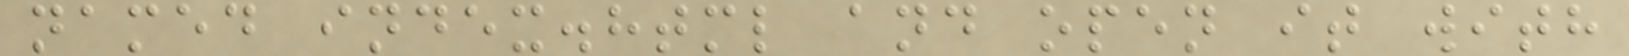named index.html and open it with
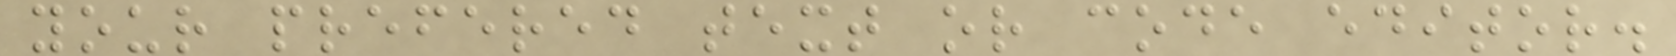your prefered text or code editor.
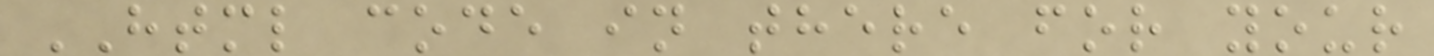HTML code in there for your
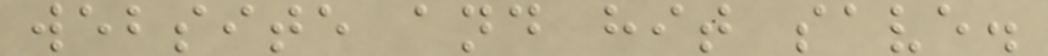website and hit save.
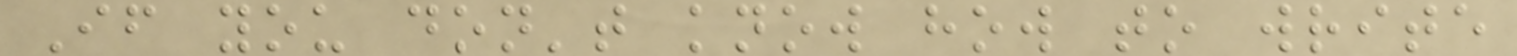If you don't know how to write
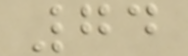74
